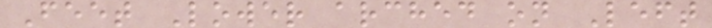Feet Lower arched on Left
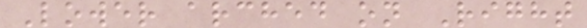Lower arched on Right
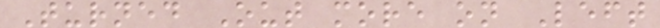Turned Out more on Left
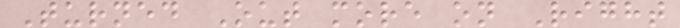Turned Out more on Right
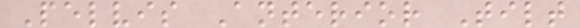Pelvis Anterior Tilt
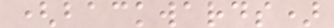(backwards)
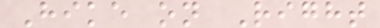Hike on Right
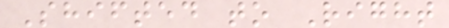Shifted to Right
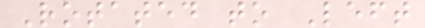Rotated to Left
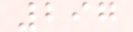297
